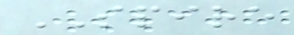SPIRE
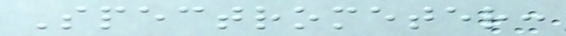Spectrometer:
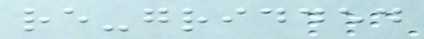re-gridded
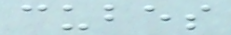cubes
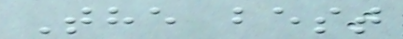The best
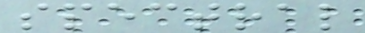spectral
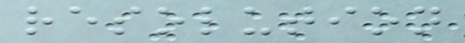resolution
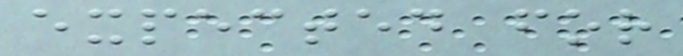expected for
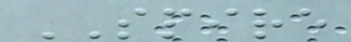SPIRE
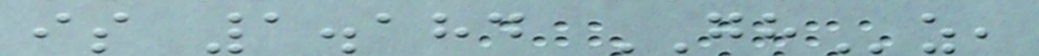is 1.184 GHz,
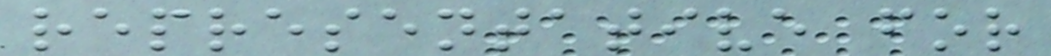representative for
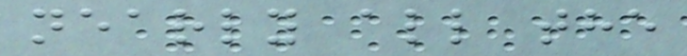nearly all the
